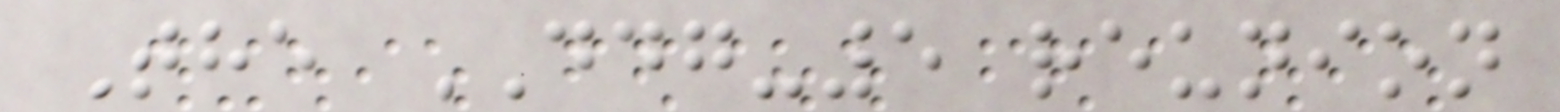The DDG-5 reunion
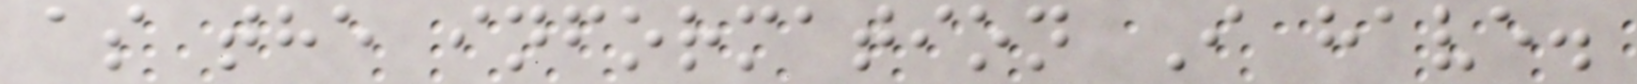as the information I have.
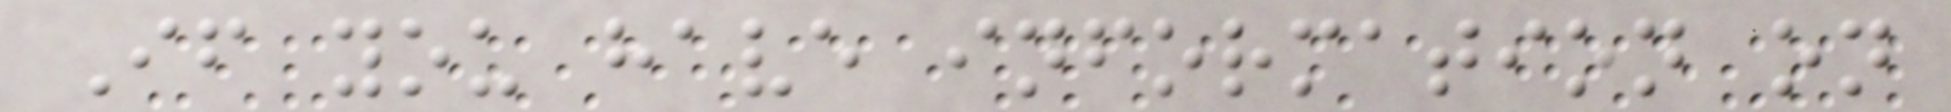If you have information on
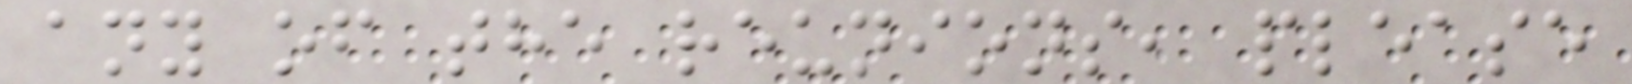any of the reunions, please
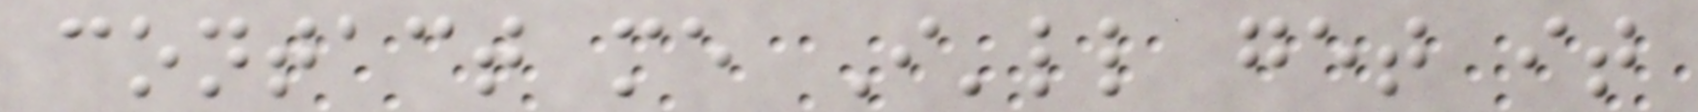contact me I'll get it
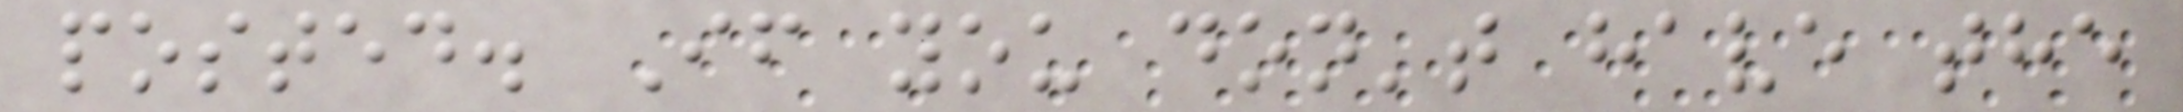posted. If you don't have the
